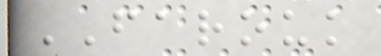FAROUK
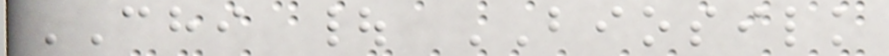CHI | BIOSILK
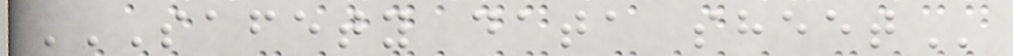SAFETY DATA SHEET
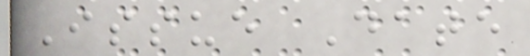Issue Date
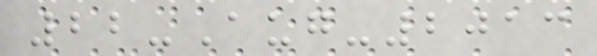22-Aug-2013
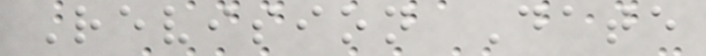Revision Date
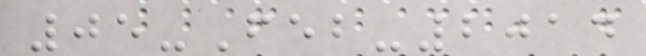05-Feb-2014
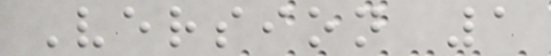Version 1
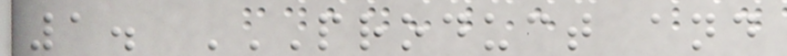1. PRODUCT AND
